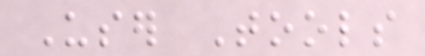User Tools
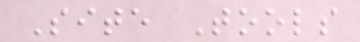Site Tools
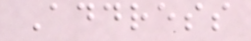Address
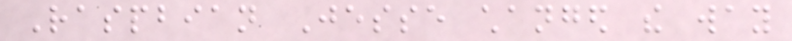Raspbian Jesse changed the way
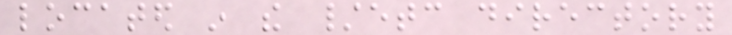located in the /etc directory
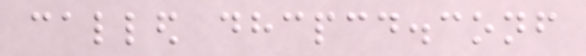called dhcpcd.conf
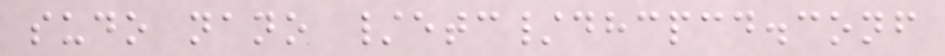sudo nano /etc/dhcpcd.conf
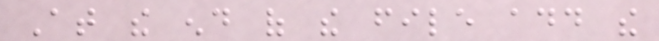At the end of the file add the
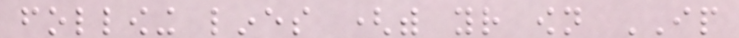following lines (with your own IP
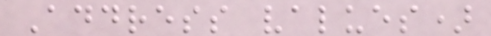Address values)
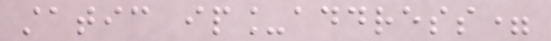static ip_address=
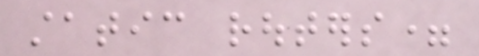static routers=
